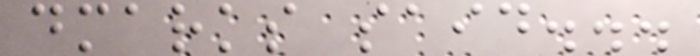dmarks said...
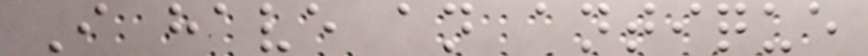I have an antique
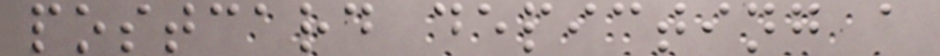postcard depicting a
